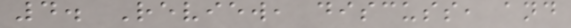4. Review, discuss, and
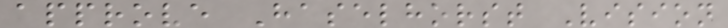approve Haselhorst Vision
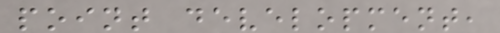point development,
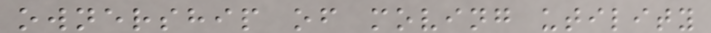ownership of moving utility
